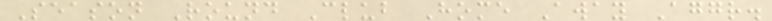Season Round Club Home Away Aggr.
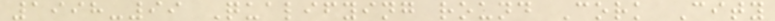1998-99 Qualifying round Cork City
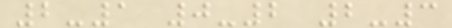2-1 0-2 2-3
